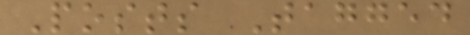Posts Tagged
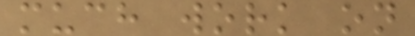much work on
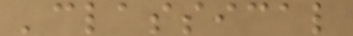'classical
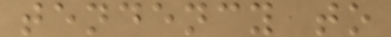tendency to
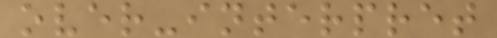over-interpret
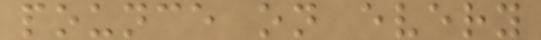pounce on every
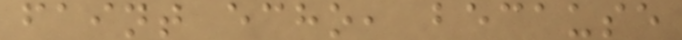faint echo, because
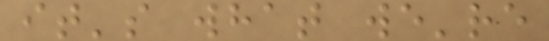it's what we're
